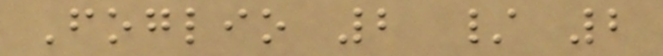Foglio 2 / 2
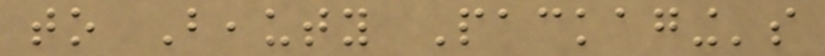to Beauty Packaging's
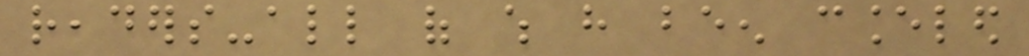readers-all of which have been canceled
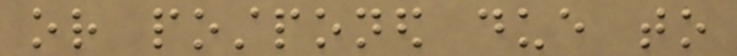or postponed due to
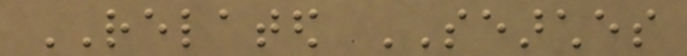RELATED SEARCHES
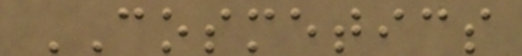COSMETICS
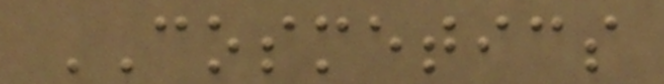COSMETICS
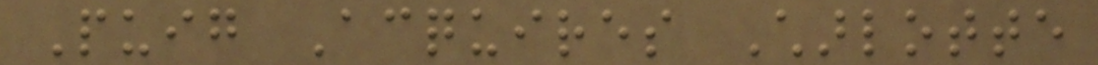Puig Acquires Charlotte
